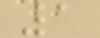1
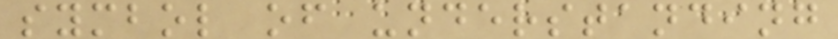symbol of understanding
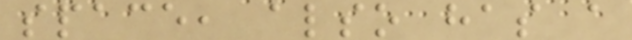space, also has a
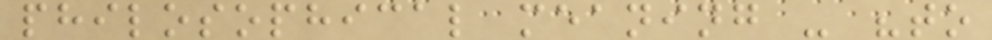philosophical meaning - "to
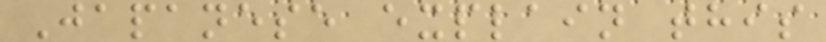Japanese explain this
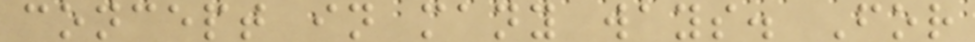concept in many ways. For
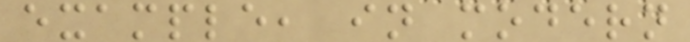example, in modern
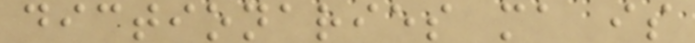dictionaries ma is
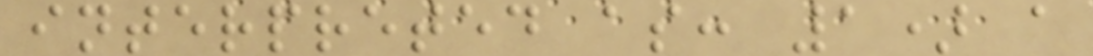interpreted as: 1) a
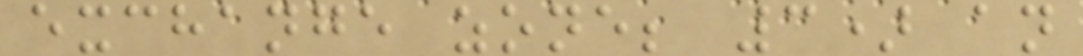exchange zone; 3) an
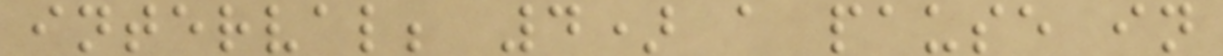interval; 4) a pause in
